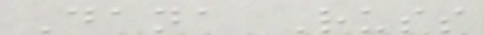Dana Russ
